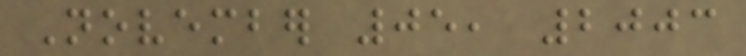November 05, 2003
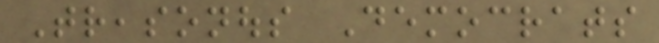Treasonous Democrats
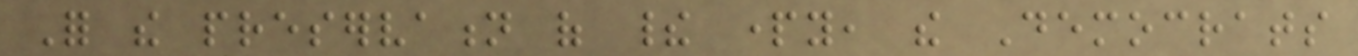For the preservation of their party, the Democrats
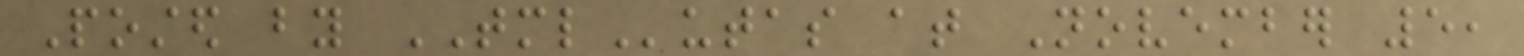Posted by TMLutas at November 5,
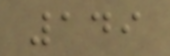149
